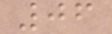06
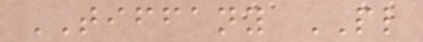TIFFANY PL
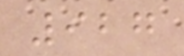927
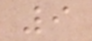9
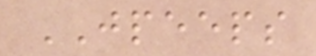JPEEPS
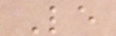Le
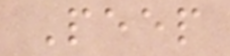Peep
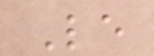Le
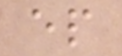ep
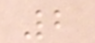2
